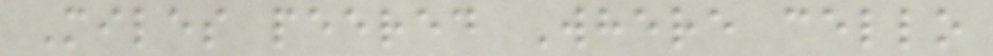Miles peered Where cello
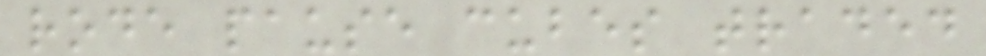rode pause cubes traded
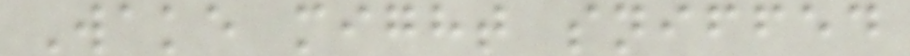Wake might sniffed
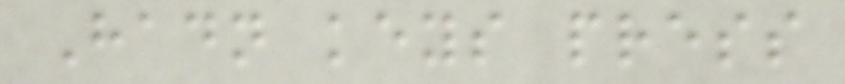Hadn keys press
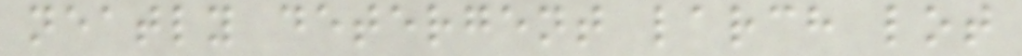neatly detergent larch lot
